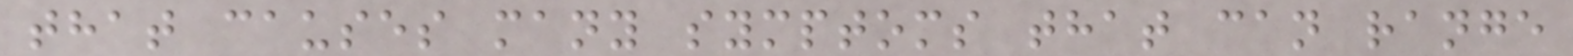that causes many symptoms that can range
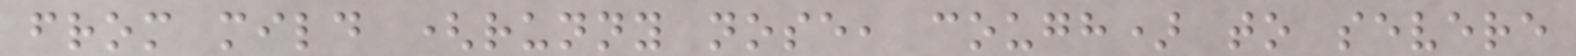from mild (runny nose, cough) to severe
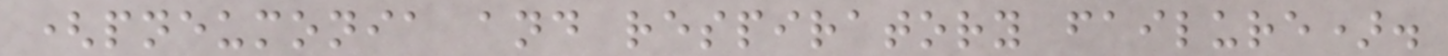(pneumonia and respiratory failure).
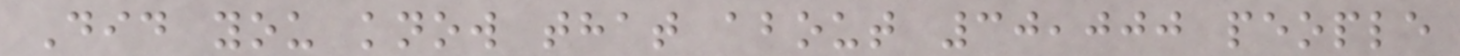Did you know that about 30,000 people
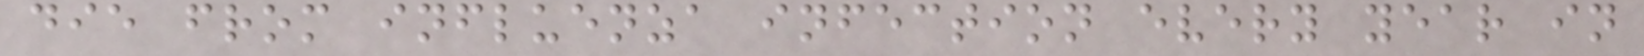die from influenza infection every year in
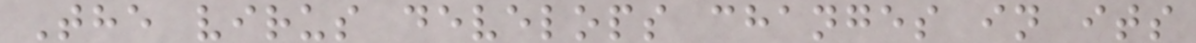The virus develops changes in its
